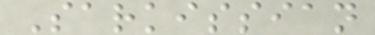Sarkissian
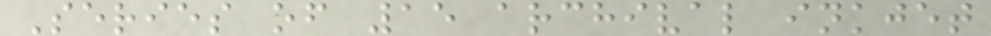Series of 15 archival inkjet
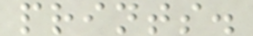prints.
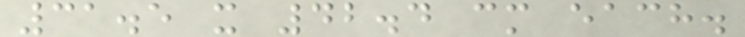31.5 x 42.4 cm each.
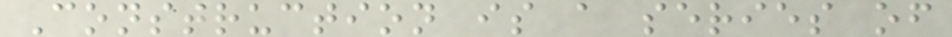Construction is a series of
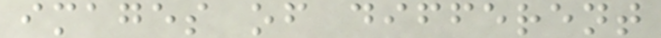images of different
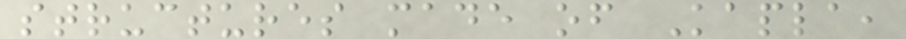structures made of Kapla,
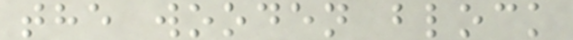the wooden block
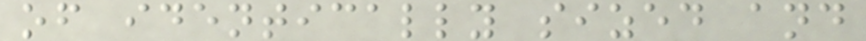of identically sized and
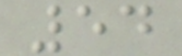54
